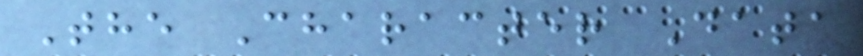The Character Data
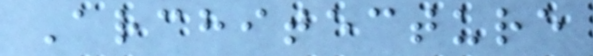Architecture
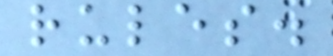rules.
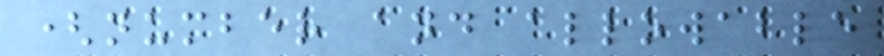(number and allowable
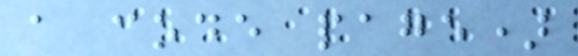a code page)
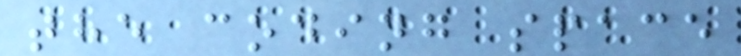the coding space
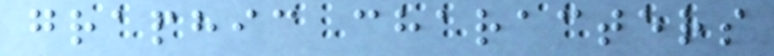graphic characters
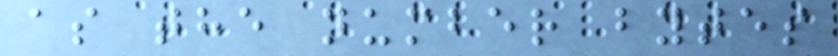as the number bytes
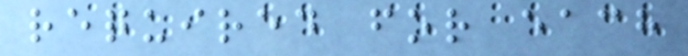required for each
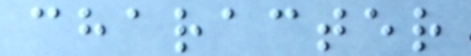character
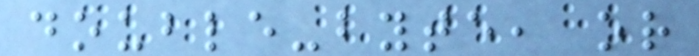double-byte, or
